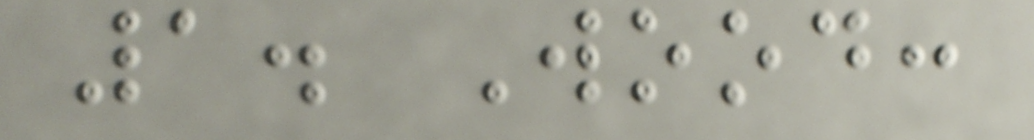1. Wood:
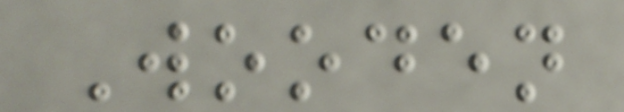Wooden
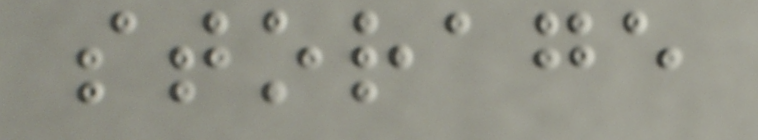storage
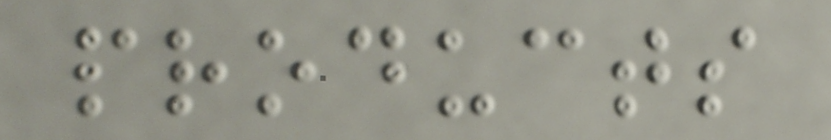products
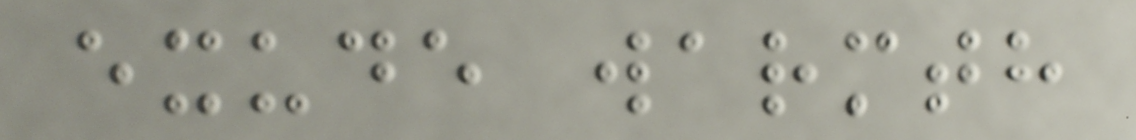exude warmth
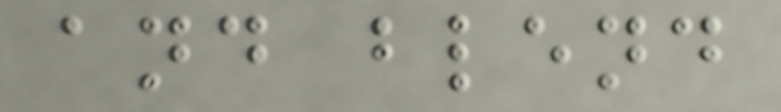and blend
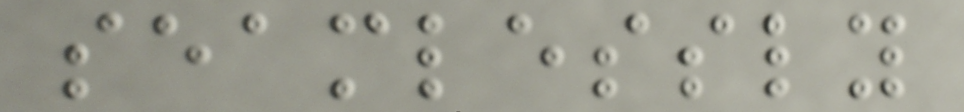seamlessly
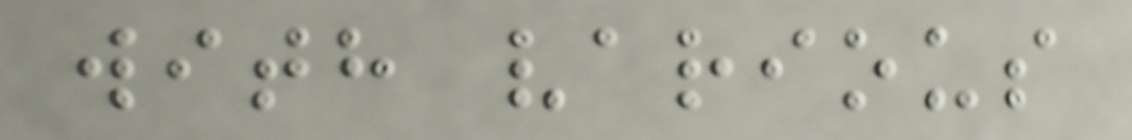with various
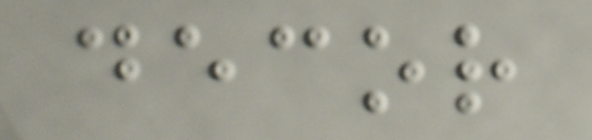decor
